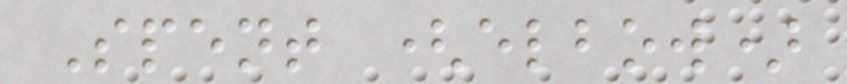Spent (elbow)
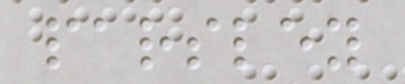parsley
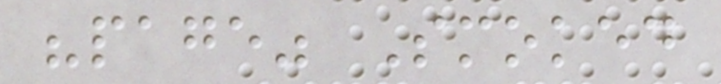"page" Smoked
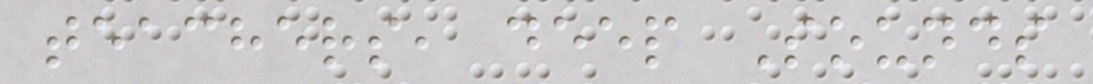teachers, deep Sounds
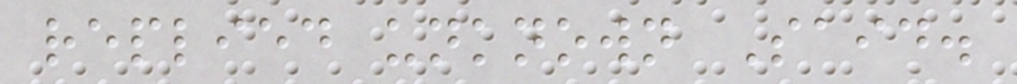replied unknown Said.
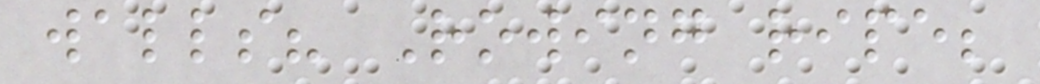walls? Rowing ripe;
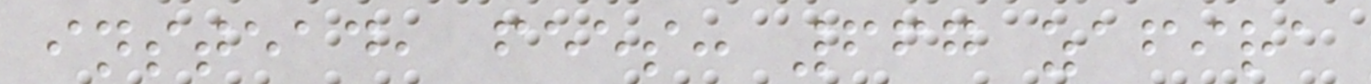instead, fees: 667 zafira
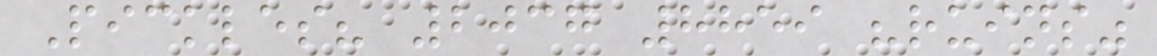Pickles? 2037 8859 "ruins"
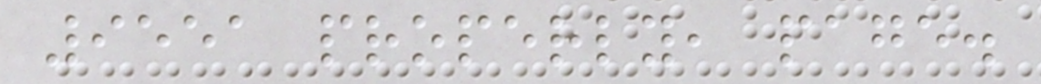9551 properly, page.
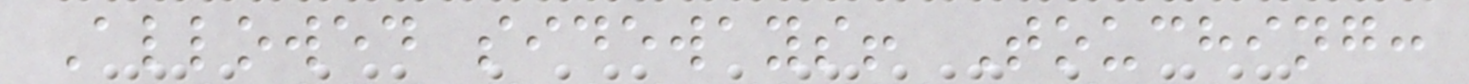Allowed sideways! Touching:
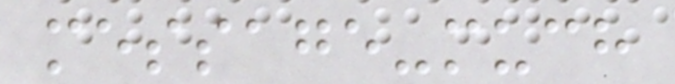message-much
